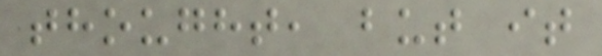thought, but it
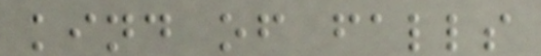kind of falls
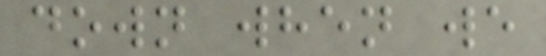down when we
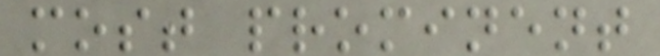most prominent
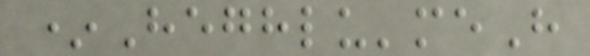*Heghlu'meH
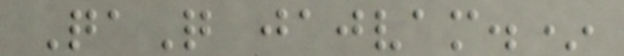QaQ jajvam.*
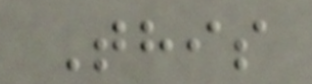This
